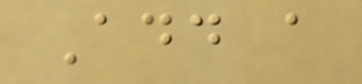Add a
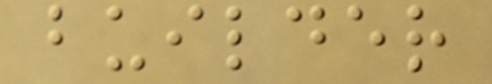builder
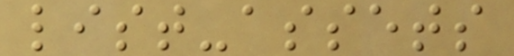list-assets
